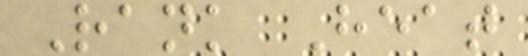Rank Heat
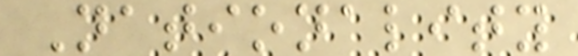Nationality
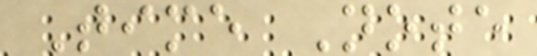Time Note
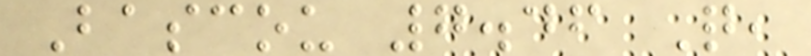Bascou 7.46 Q,
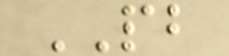PB
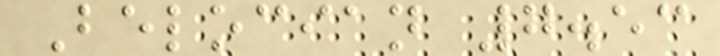Belocian 7.53
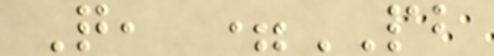Q, =PB
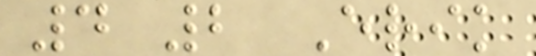4 2 Erik
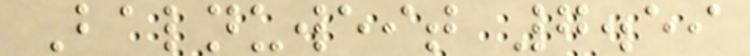Balnuweit 7.59
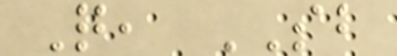Q, SB
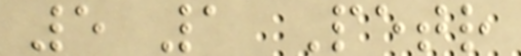5 1 Petr
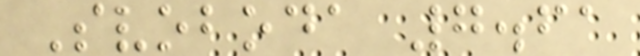Svoboda 7.61
